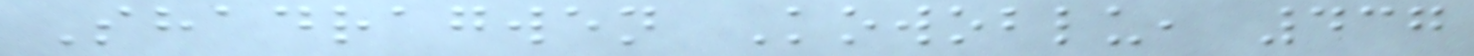Shadragwen Kowoblu, 437
